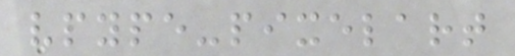vpype-pixelart
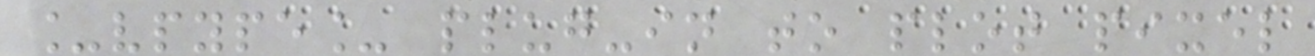_vpype_ plug-in to plot pixel
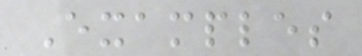Examples
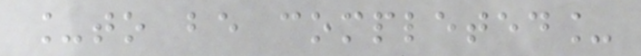_to be completed_
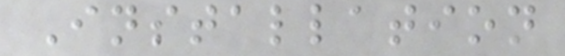Installation
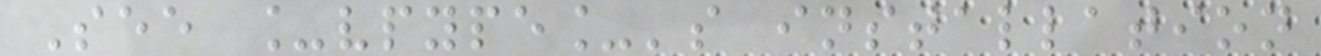See _vpype_'s installation
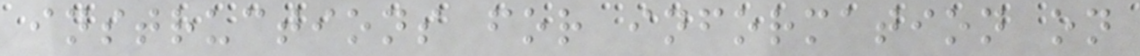instructions for information on
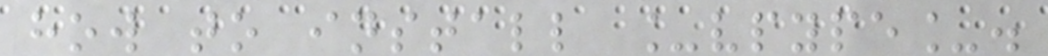how to install _vpype_.
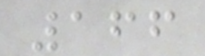166
